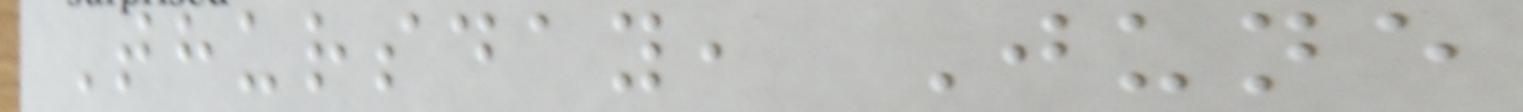Thursday, June
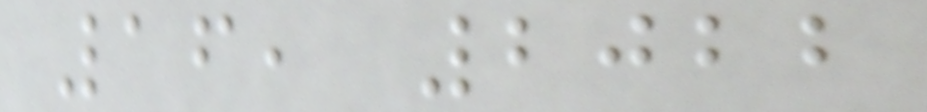16, 2022
